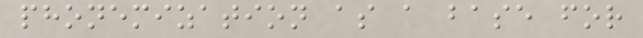phonemization as a base for
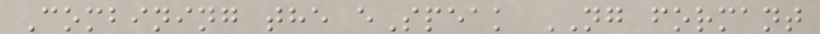Combining the eSpeak NG formant
